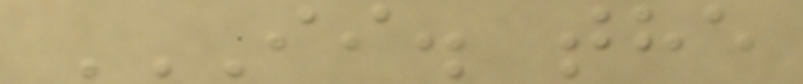II. THE
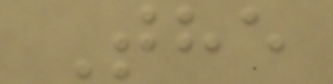The
